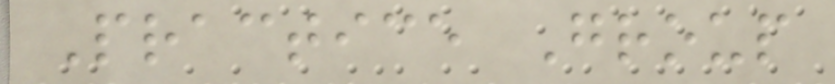Practice Group
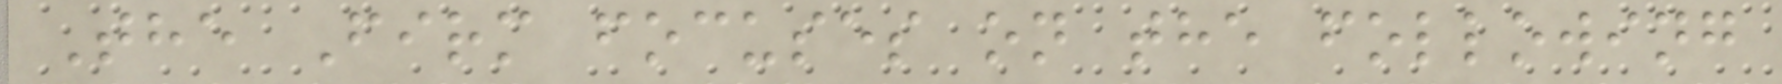The Firm focuses on the following
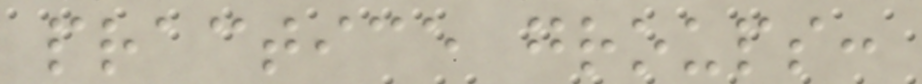practice groups:
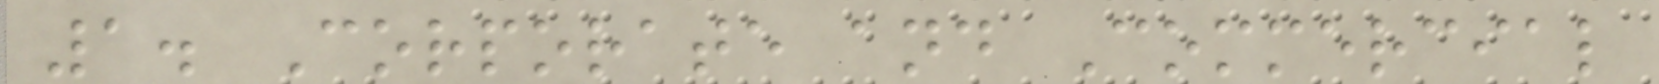1. Corporate and Commercial
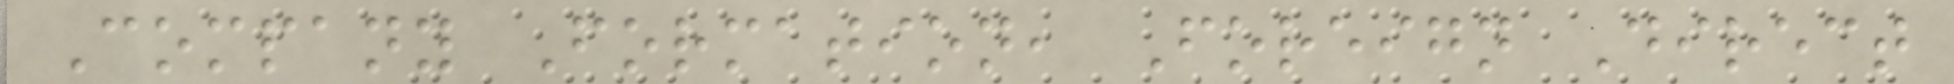Company Formation, Foreign Direct
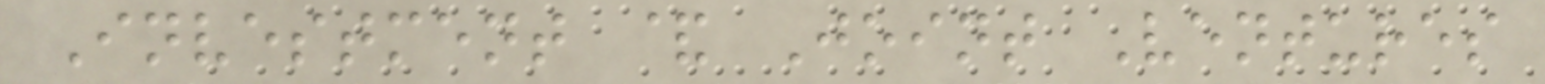Investment & Joint Ventures
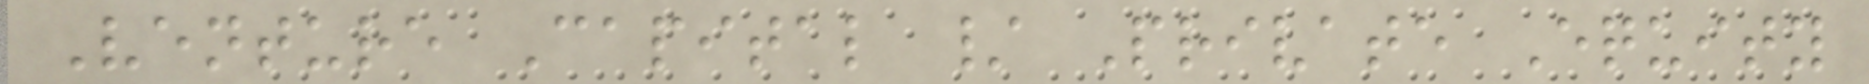Venture Capital / Private Equity
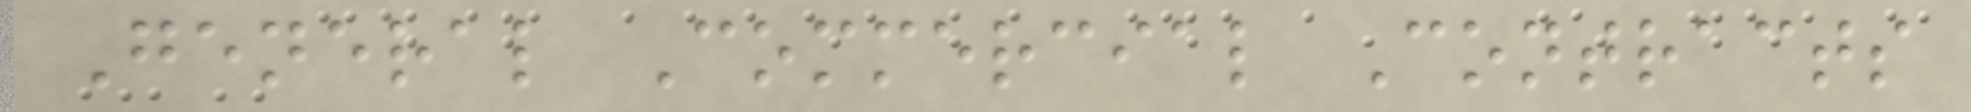General Commercial Contracts
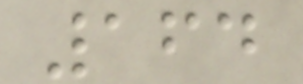164
